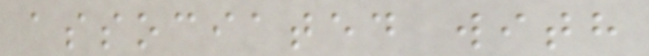associated with
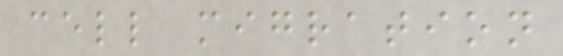cell migration
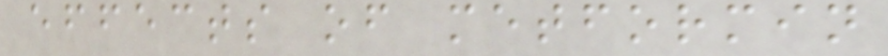effects of metformin
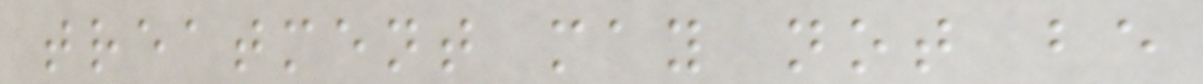treatment may not be
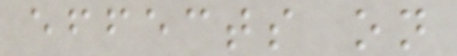effects on
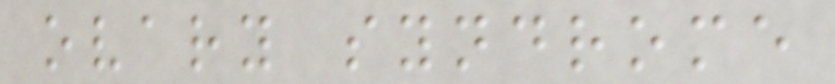ovary syndrome
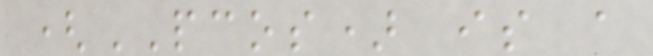(PCOS) is a
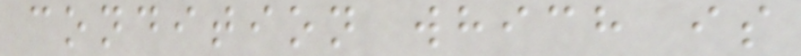condition which is
